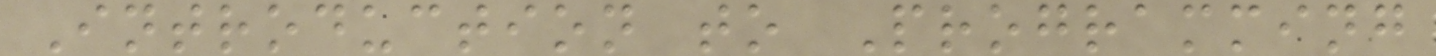Introduction to Programming
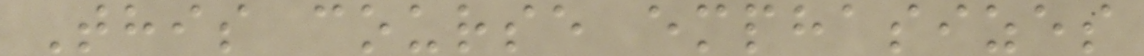This course emphasizes
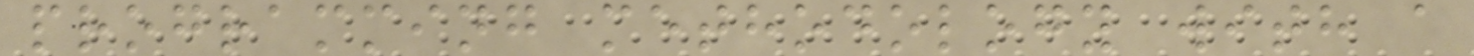programming methodology with a
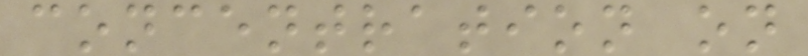concentration on
